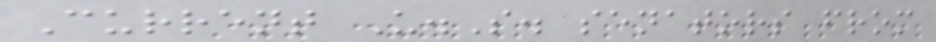Current U.S. senators from
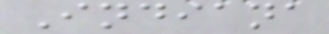Indiana
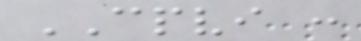CPVI :
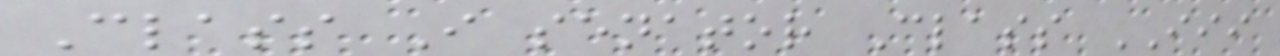Class I senator Class III
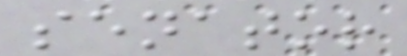senator
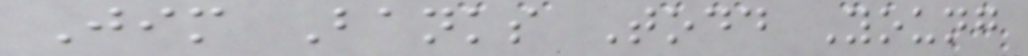Jim Banks Todd Young
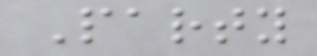Party
